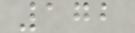172
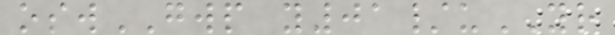oswGWP y01/uYR
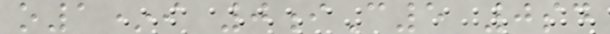o1*i 0iC5 0sd
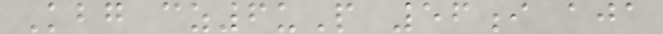Kbg cz6uP 56i aja
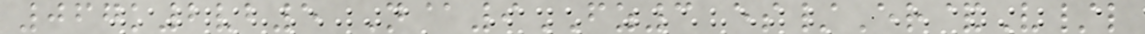067k2vb5 N@9FZ3 es/Er&V/l
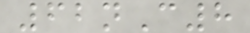62nC8
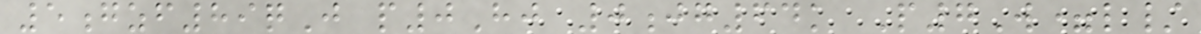5gzf89qJ p0Hj 0jg64k P7W=l/
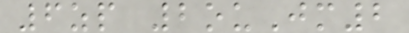6zp 2ouJm2
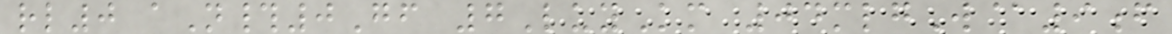rl0 aN#0Gf 7LuyKm 04mlgW@9f
